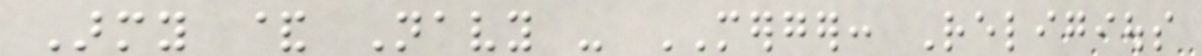Army & Navy - MERGER: Religious
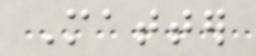Matter
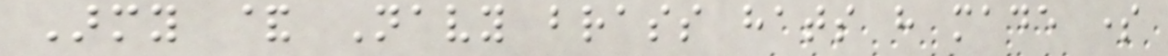Army & Navy brass hats have made some
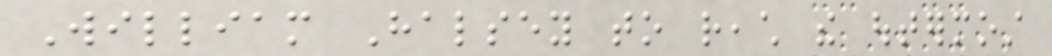William Halsey to reach the outermost
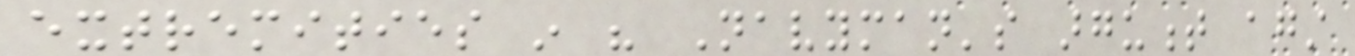extremities in his Navyman's argument against
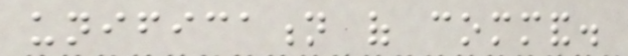unification of command.
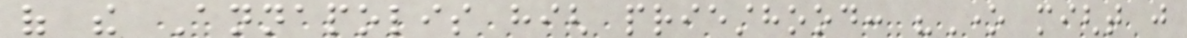of the Annapolis high priesthood: "One might just
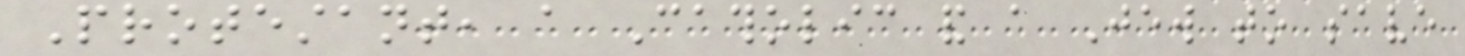Protestant, a Catholic and a Jew to save
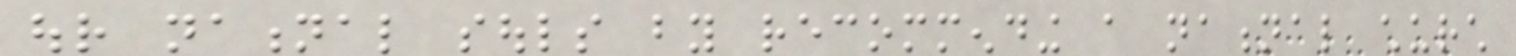our national souls by recommending a national church
